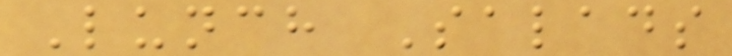Lunch Salads
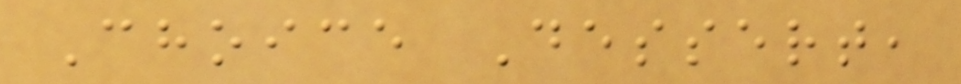Choice Dessert,
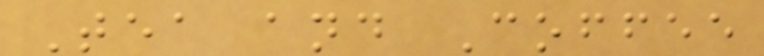Tea and Coffee
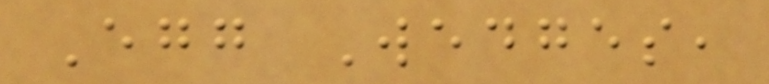Egg Wedges,
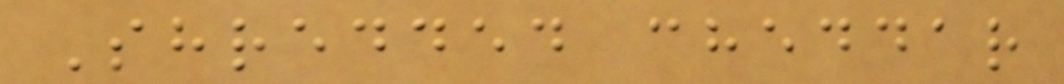Shredded cheddar
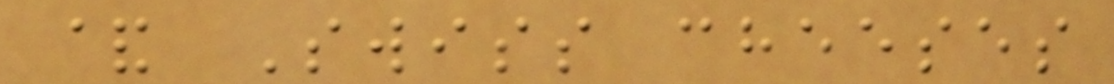& Swiss cheeses
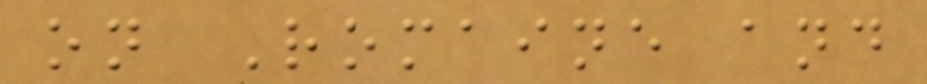on Romaine and
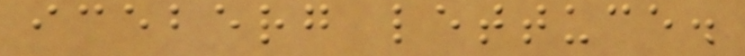iceberg lettuce.
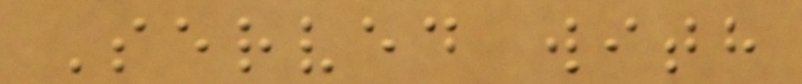Served with
